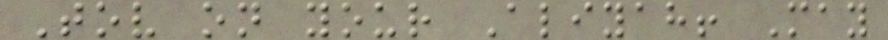Tov on your Aliyah! May
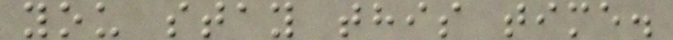you stay this time.
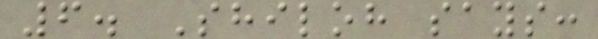6. Shiloh says:
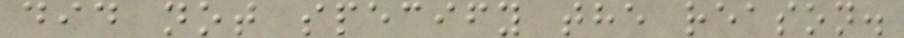did not specify the reason.
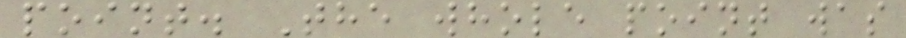point. The whole point was
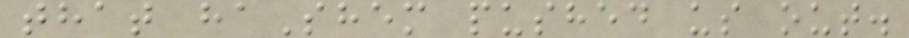that haShem pushed us out.
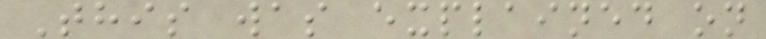This was explained on
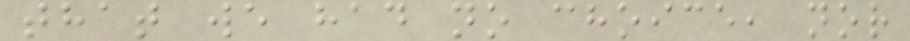that we had no choice, nor
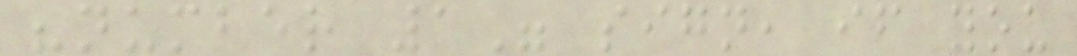"number 1" sign, if you
